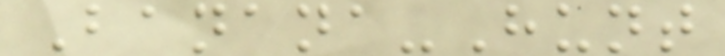Banana-Hunt
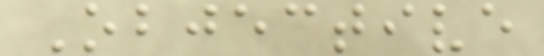Objective
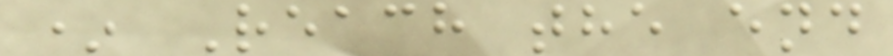* Reach the end
